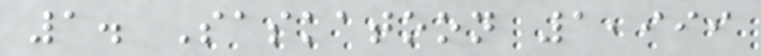1. Saskatoon 1,999
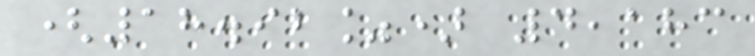(18.92%) 4,183
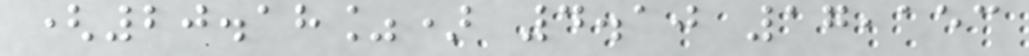(20.18%) 4.10 17,153
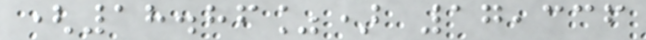(18.86%) 17,336
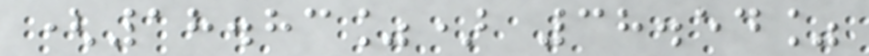(18.83%) 38.54%
